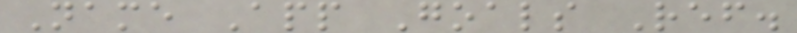Name App Goals Ref.
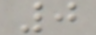0
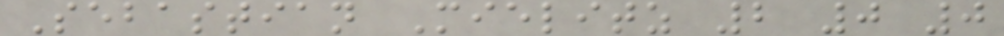Sebastian Mielitz 2 0 0
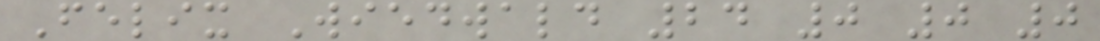Felix Wiedwald 24 0 0 0
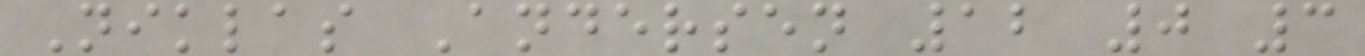Niklas Andersen 12 0 3
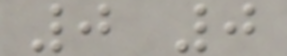0 0
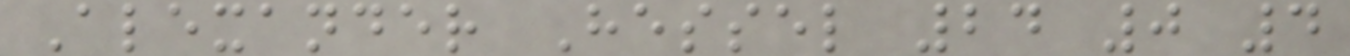Alexander Hessel 24 0 4
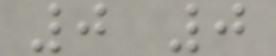0 0
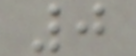0
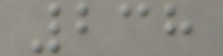238
